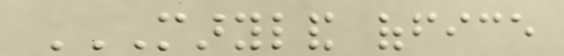MARYLAND OFFICE
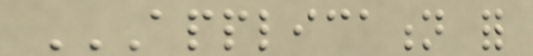APPLICATION FOR
